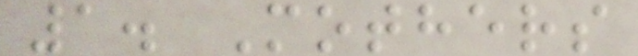1. Mothers
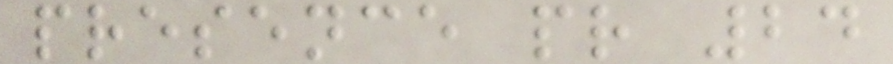presence pr 24
